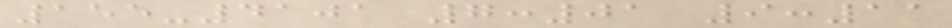155-4101 7:01 9:11
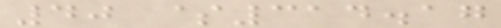40 $314.17
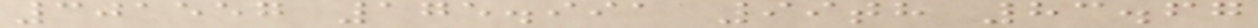301557 175.991 99th 83.67
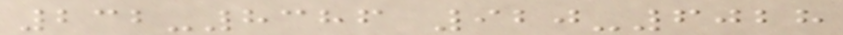232-8386 920-6028
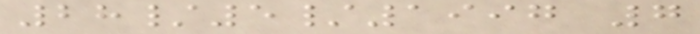28/5/1997 7
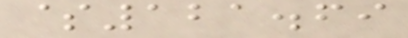$121.69
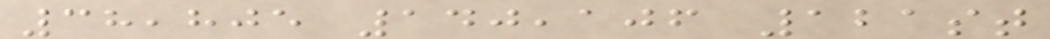38,805 140,106 121st
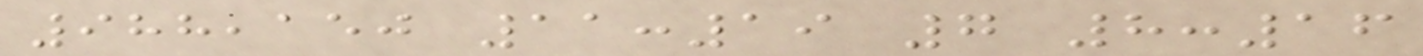988,150 11:19 7 8:16
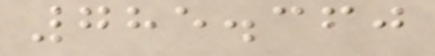785.360
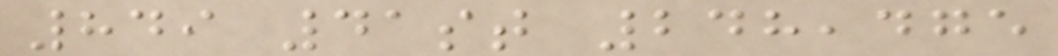849 41st 248,475
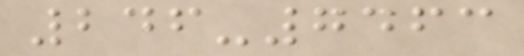246-7463
